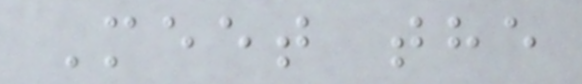Meet the
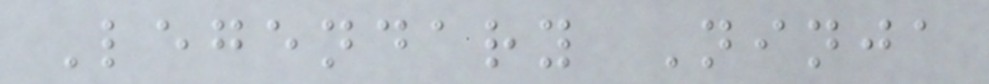Legendary Ninja
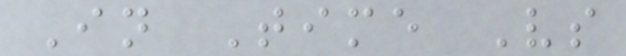In Time Vs
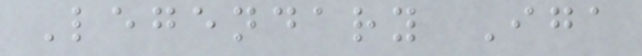Legendary Iga
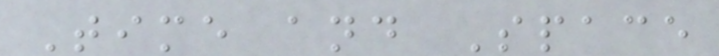Time and Space
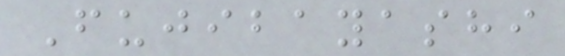Fujibayashi
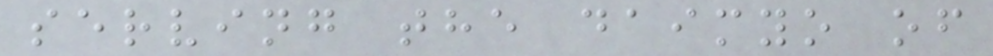serving the daimyo of
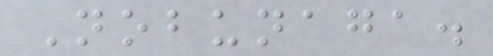Nobunaga.
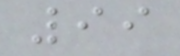99
